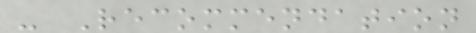- Recommendation
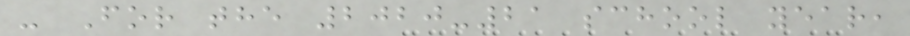- For the 2020-21 school year,
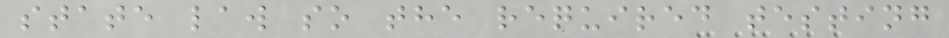state law so the required testing
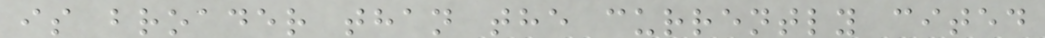is broader than the currently cited
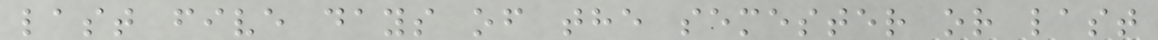last five days of the semester or last
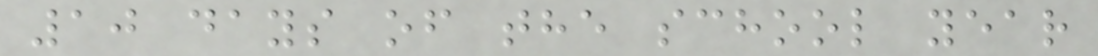10 days of the school year
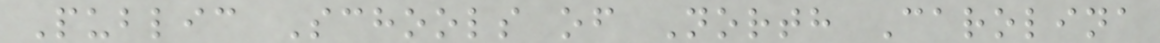Public Schools of North Carolina
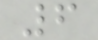6
